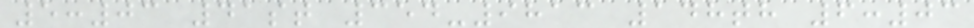5:03 41st 354-9813 148th 6:03
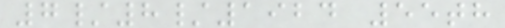7/8/1924 55th
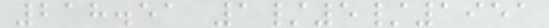218.51 1/5/1951
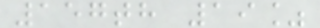157th 19%
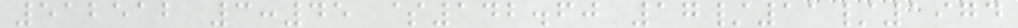512512 3:45 $142.60 17/11/1974
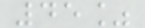45%
